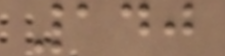140
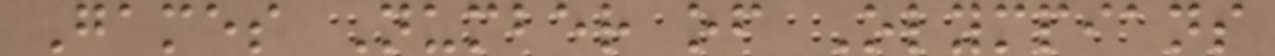Games Number of Olympians
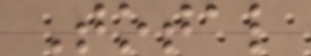Total
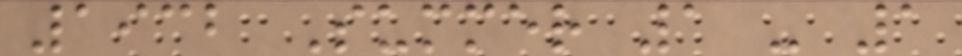1932 Summer 1 - 1
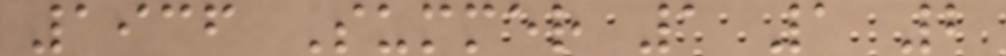1936 Summer 1 1 2
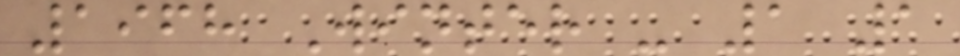1968 Winter - 1 1
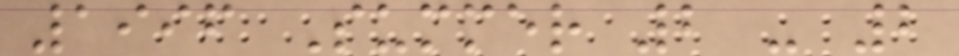1996 Summer 2 - 2
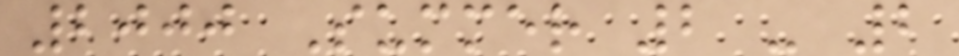2000 Summer 2 - 2
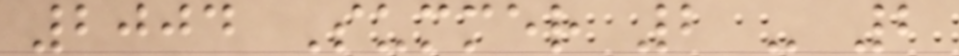2004 Summer 2 - 2
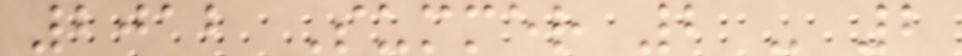2012 Summer 2 - 2
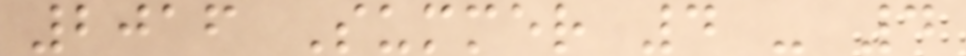2016 Summer 4 - 4
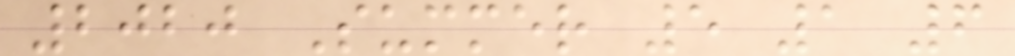2020 Summer 5 1 6
